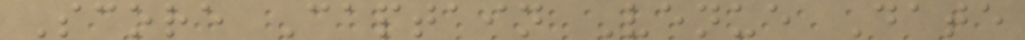Score Captain Venue Date
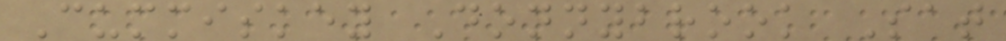Cummiskey Donnybrook Sat
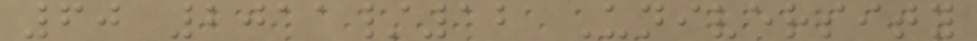60 2011/12 University
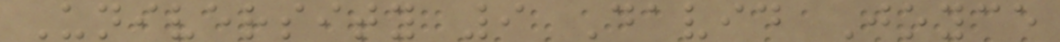University 9 David Joyce
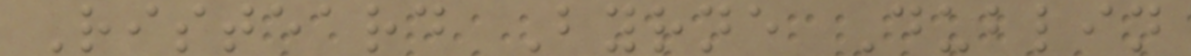Risteard Byrne Dublin
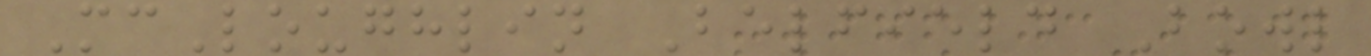McLoughlin Belfield Bowl
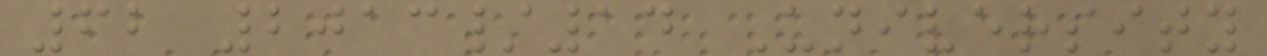62 2013/14 University
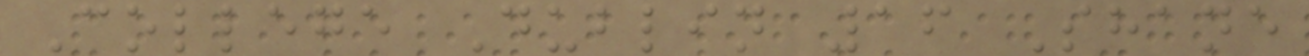College Dublin 16 Shane
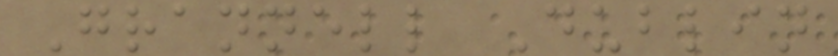Grannell Dublin
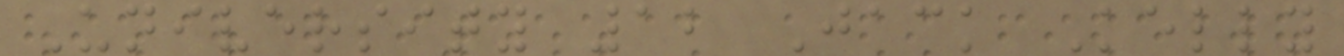University 12 Jack Kelly
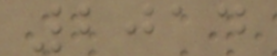2014
